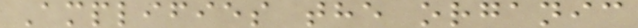Amplifies the organic
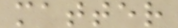matter
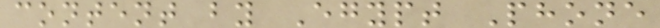content by Egypt Phone
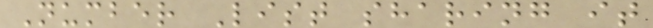Number List sharing it
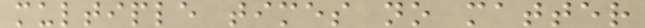multiple times no matter
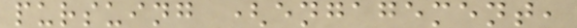pursuing (engagement,
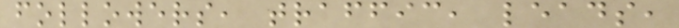followers, traffic, leads,
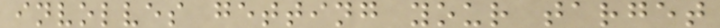involves getting your target
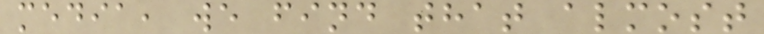media, we find that almost
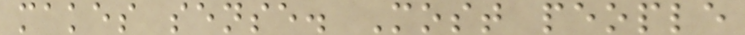makes sense. Most people
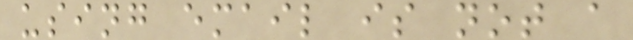using email is not a
